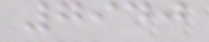7940
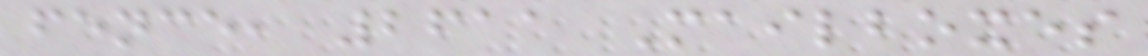fence, 2611 Mailboxes
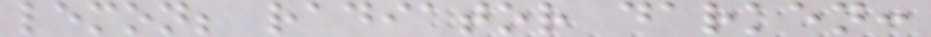lemon; radiator darken:
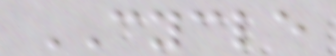CYCLE
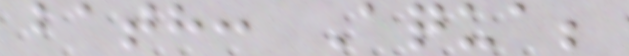bath: Aqua;
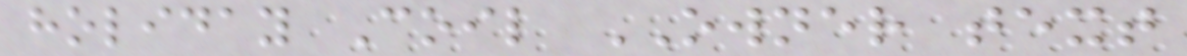holiday Coil OWNER text
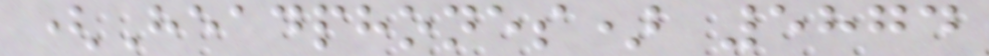(Headphones) 5874
